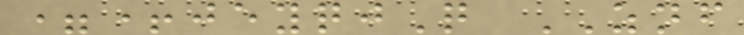=+jeyqjQ ZNF
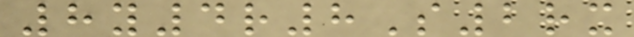8y4r8S2rx
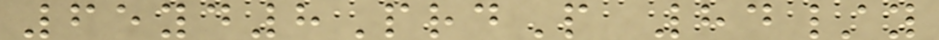65yd8PrdP 84/y
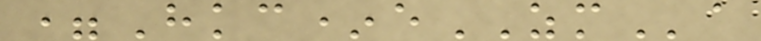=Hkc*eZMa
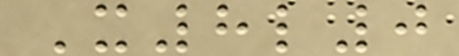X8l0
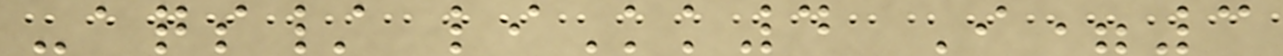-aqs/ liKk4 I=3
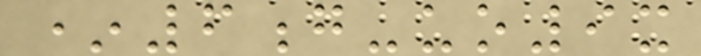*6g-uo9x
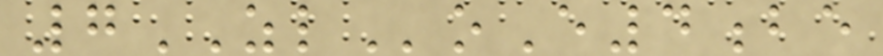7ZLoE4be
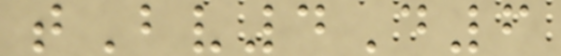tBv4D6
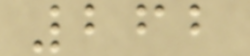262
